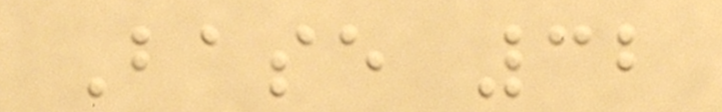Base 32
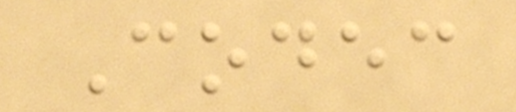Codec
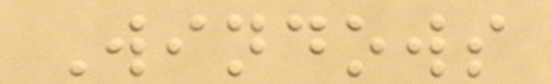Windows
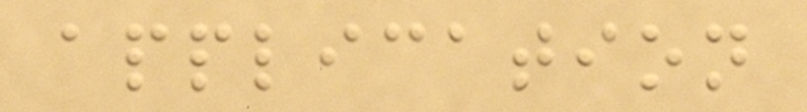application
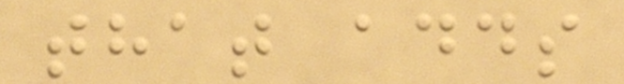that adds
